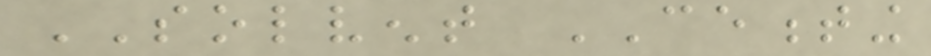SOLVENT CEMENTING
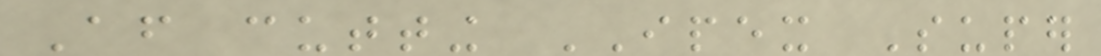After cutting IPEX Super
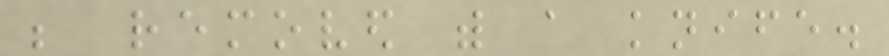be removed with a knife.
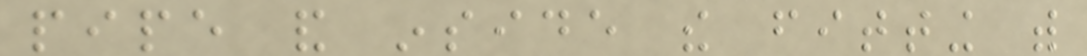pipe and inside the fitting with
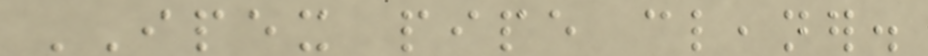IPEX pipe cleaner.
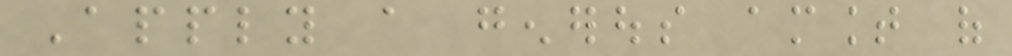Apply a generous amount of
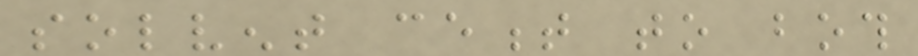solvent cement to both
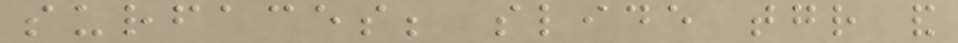surfaces; slide together and
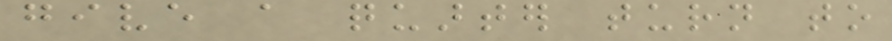give a quarter turn to
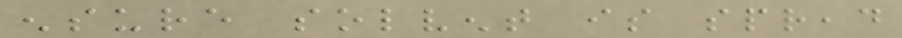ensure solvent is spread
